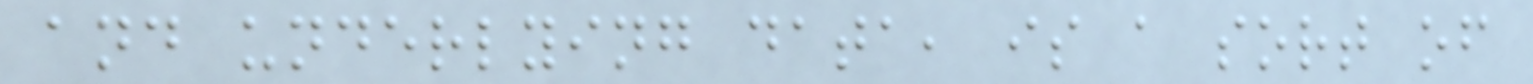and underlying data, is a sort of
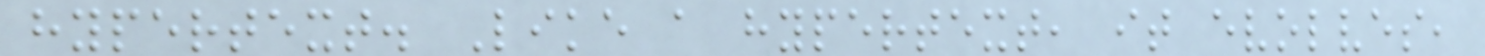hypertext. Like a hypertext, it evolves,
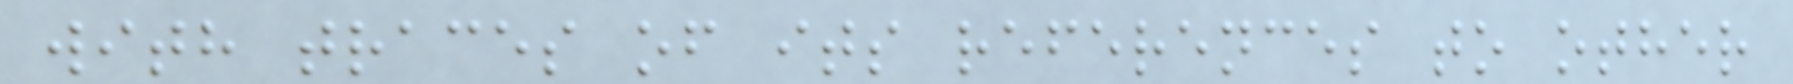with traces of its references to other
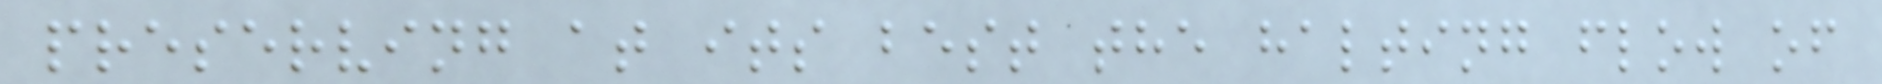preserving at its best the halting flow of
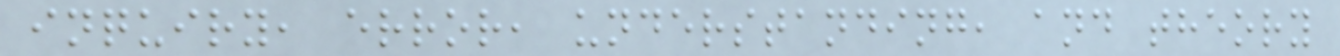inquiry, error, understanding, and theory
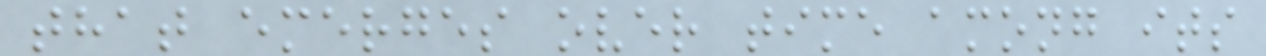that emerges over time among its
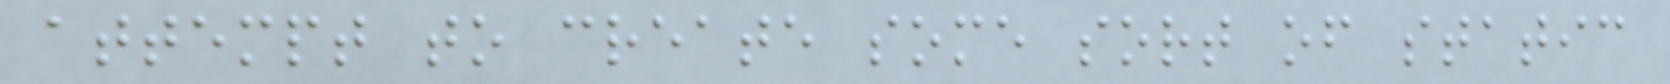attempt to create some sort of static
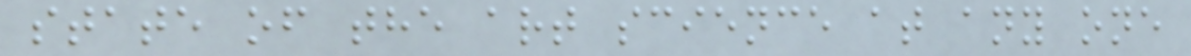state of the art science at any one
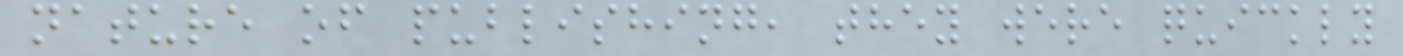nature of publishing, they were quickly
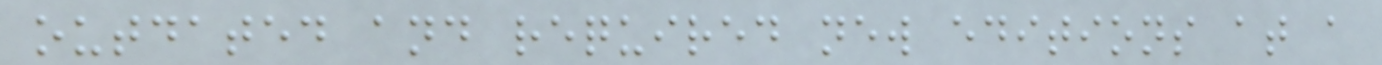outdated and required new editions at a
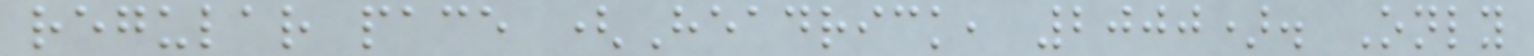regular pace (Headrick, 2000). Only
